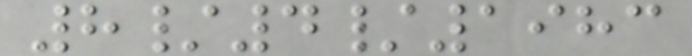8/4/1983
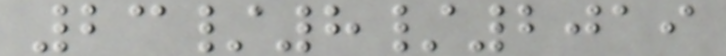23/8/2019
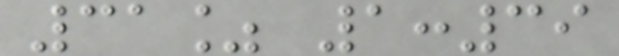31% 1:39
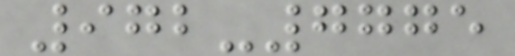972-7775
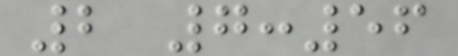2 7:56
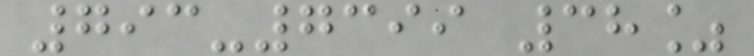793-7399 38%
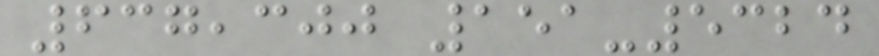637,300 151-5324
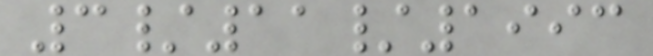3/11/1993
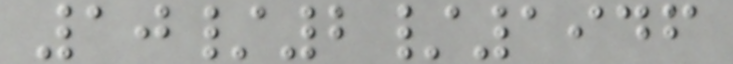10/2/1946
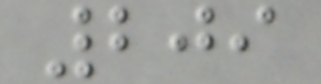209
